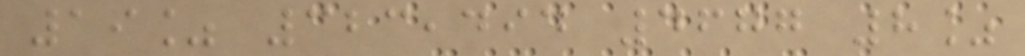19% 323,494 4677 8%
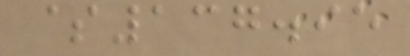$137.95
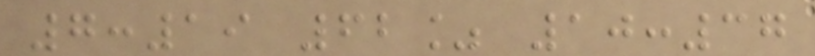7:19 62% 10:37
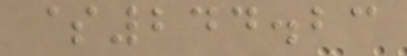$244.23
